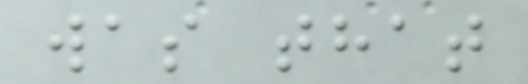was that
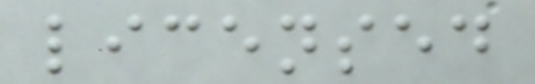licensed
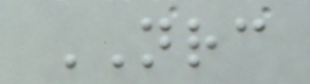NRC
